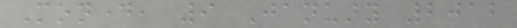Monday, 9 January 2012
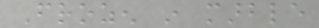Frozen in marble
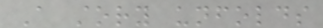A story unfolds
